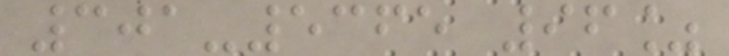301-5365 96%
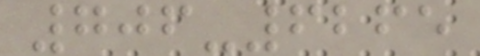706-6265
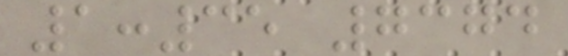1:35 7374
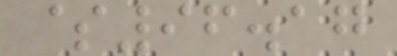$96.17
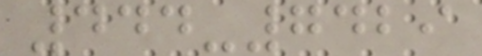444-7429
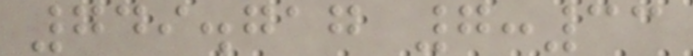749.717 7:33
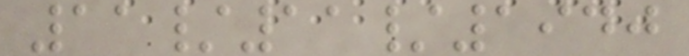11/11/1940
